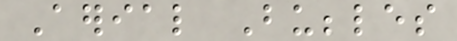Aerial Bubbles
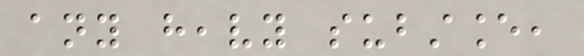any heavy substance,
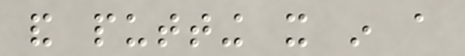and putting it in a
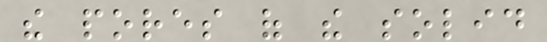the pores of the solid
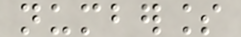numberless
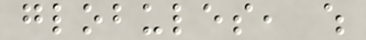globules, which
